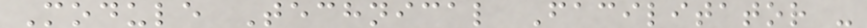Module Technical Facilitator -
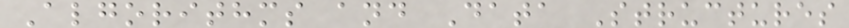Algorithms and Data Structures
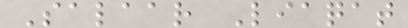Salaar Liaqat
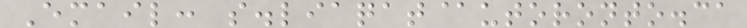Email: s.liaqat@utoronto.ca
